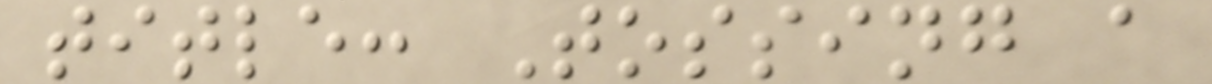title: Tossing a
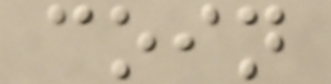coin
